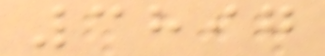3897
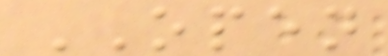OPEN
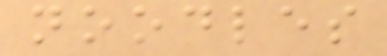noodles
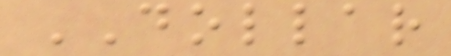DOLLAR
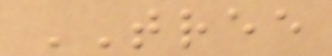TREE
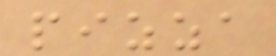pizza
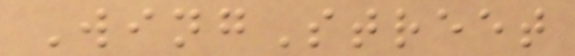WingStreet
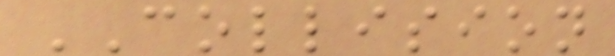COLLISION
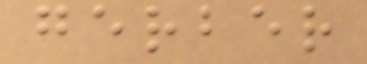gerber
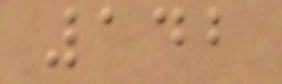142
